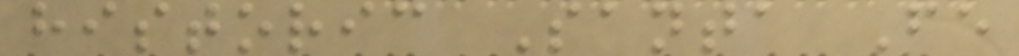historic Santa Fe
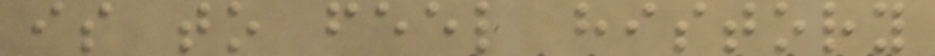is to feel history
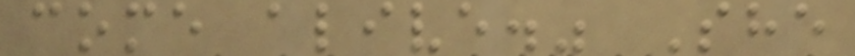come alive." She
